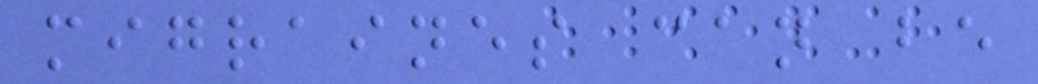migraines can be
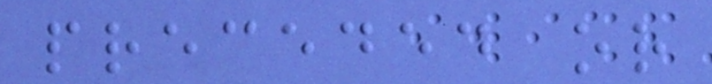preceded or
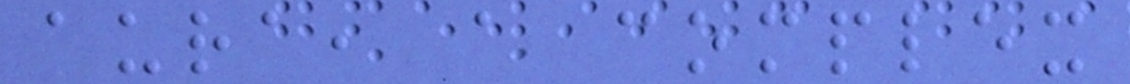aura, a complex
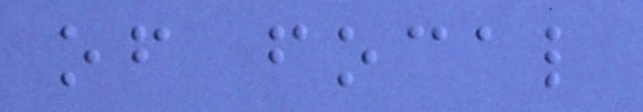of focal
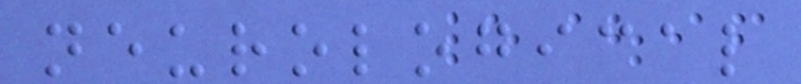neurological
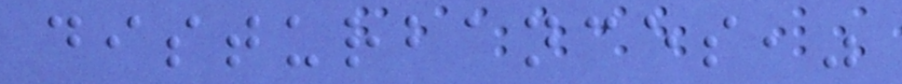disturbances,"
